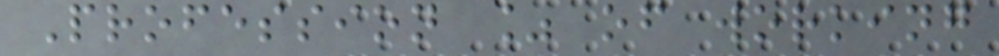Profession % of working
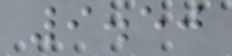9.50
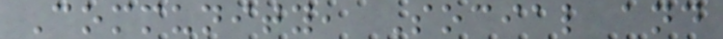Community, Social and
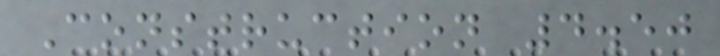Construction 4.50
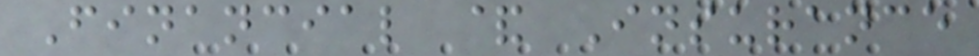Financial & Insurance
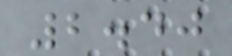2.40
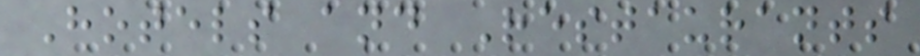Hotels and Restaurants
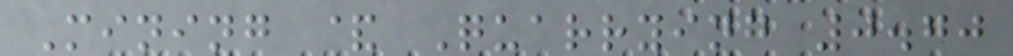Mining & Quarrying 0.70
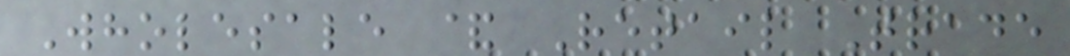Wholesale & Retail Trade
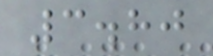3.80
